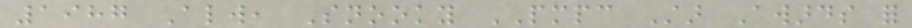1987 Always, Snooky PMPC Star Awards for
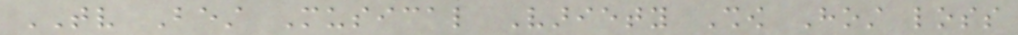TV Best Musical Variety Show Host loss
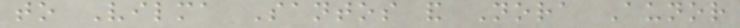to Vilma Santos and Nora Aunor
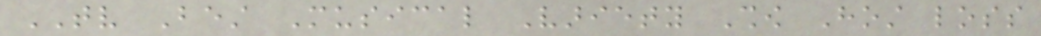TV Best Musical Variety Show Host loss
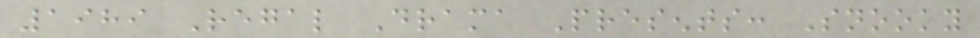1989 Regal Drama Presents: Snooky
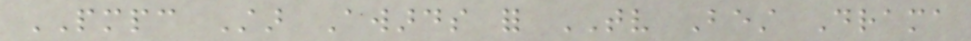PMPC Star Awards for TV Best Drama
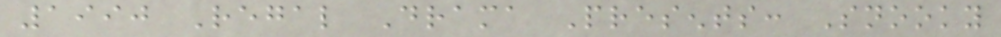1990 Regal Drama Presents: Snooky
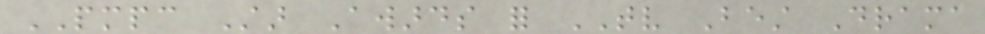PMPC Star Awards for TV Best Drama
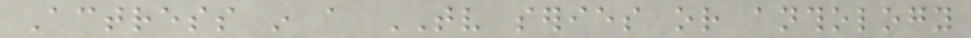Actress in a TV series or anthology
